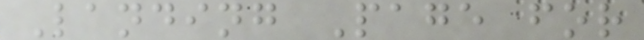Landing Page for
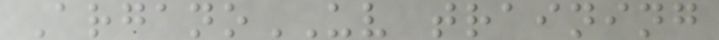ArganoUV training
